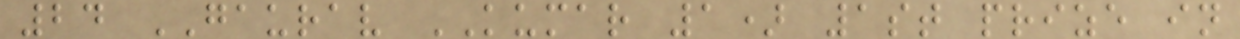24 GAURAV KUMAR 1) 1st prize in
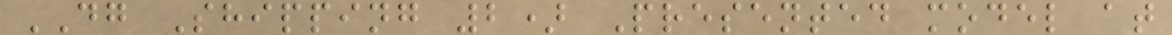DG Shipping 2) Presented model at
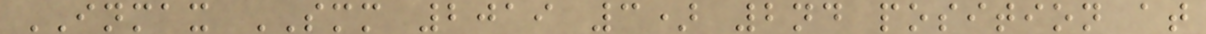INMAX SMM 2019 3) 2nd position at
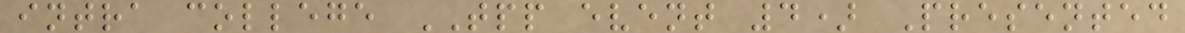intra college TPP event 4) Presented
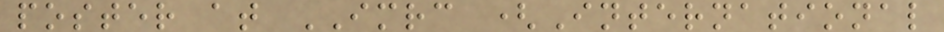poster at IMRC (International
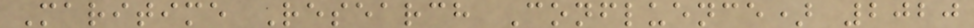Maritime Research Confluence) 2020
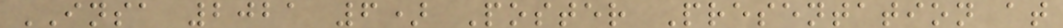INSA 2021 6) Poster Presentation at
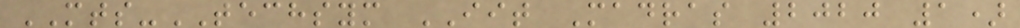MTS-TECHSYM IIT Madras 2020 1)
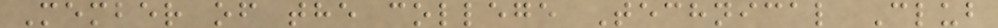Member of the college Technical Club
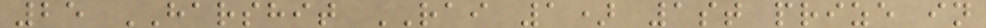25 HARSHIT RAI 1) 1st prize in
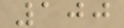100
